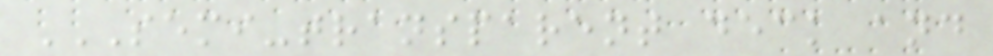SEMI-TRANSPARENT DECK AND
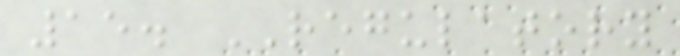15. REGULATORY
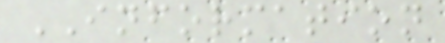INFORMATION
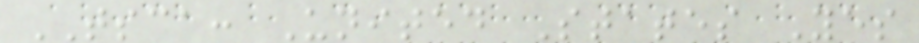TSCA: United States Yes
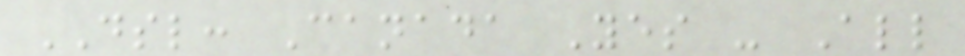DSL: Canada Yes - All
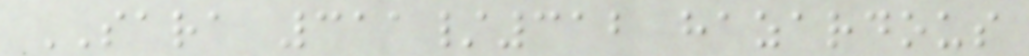SARA 311/312 hazardous
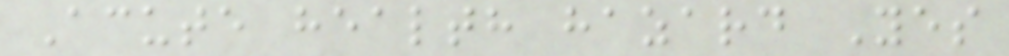Acute health hazard Yes
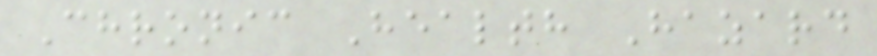Chronic Health Hazard
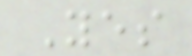Yes
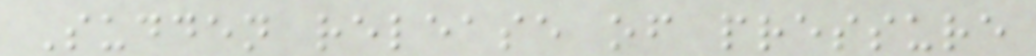Sudden release of pressure
